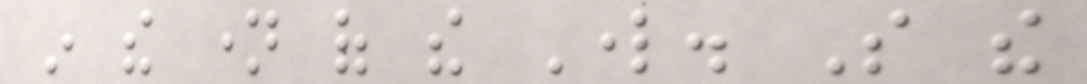in the name of the Lord. So the
